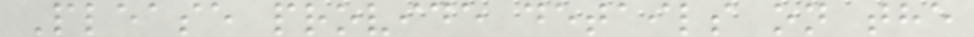Please provide details on the
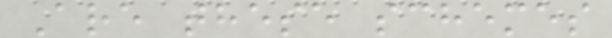Are these schemes
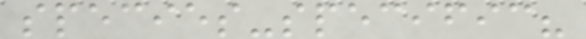species-specific?
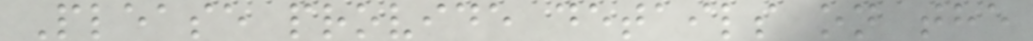Please provide details on the
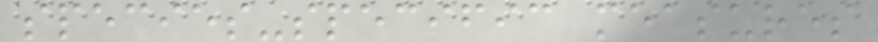species-specific measures
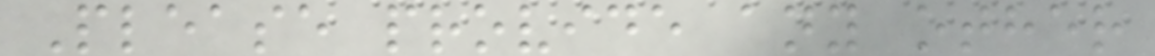Please provide any other
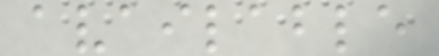available
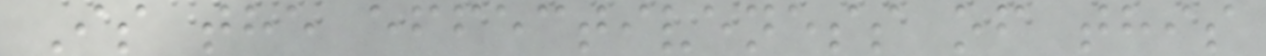Is the effectiveness of this
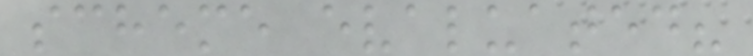scheme evaluated?
